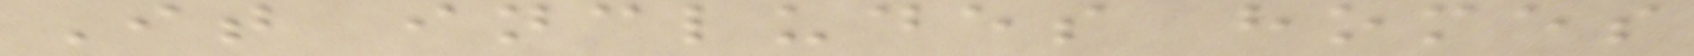It includes homes
